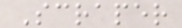Scraper
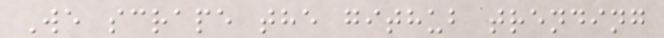We scrape the github trending
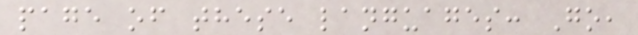page of these languages: Go,
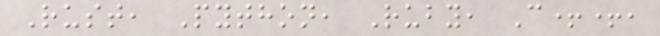Rust, Python, Ruby, C++,
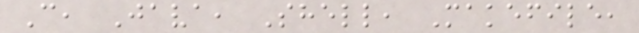C, Java, Shell, Makefile,
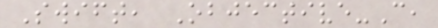Swift, Objective-C,
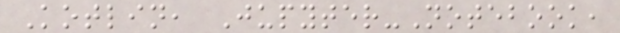Kotlin, Jupyter-Notebook,
